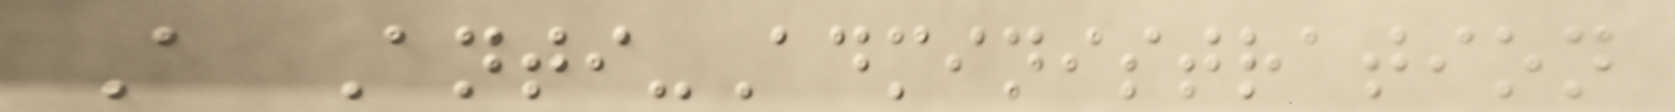A Anti-Administration
